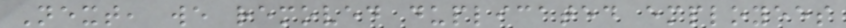Next, we removed duplicated employees
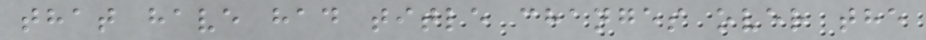that have had title changes over the
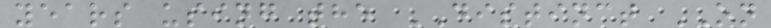years using the DISTINCT ON
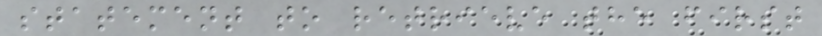statement to retrieve the first
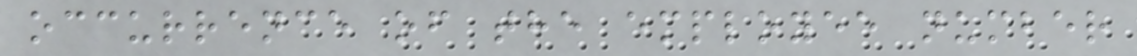occurrence of the employee number
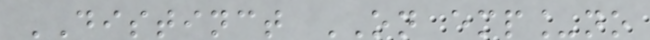DISTINCT ON emp_no
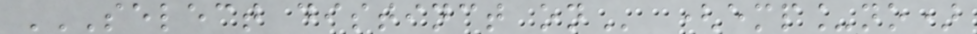SELECT DISTINCT ON (emp_no)
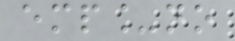emp_no
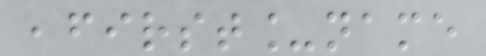,first_name
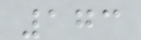173
